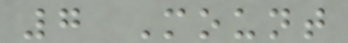7 Mount
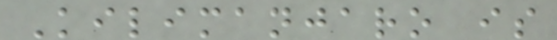Kilimanjaro is
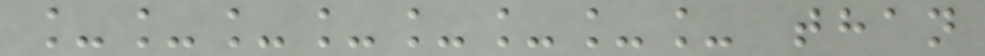________ than
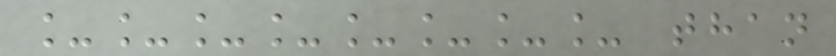________ than
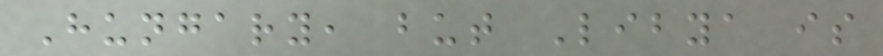Hungary, but Libya is
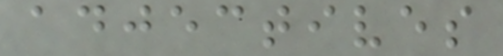adjectives
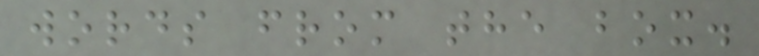words from the box.
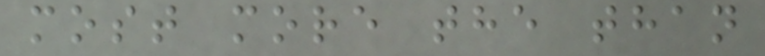most more the than
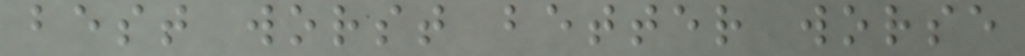best worst better worse
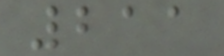211
